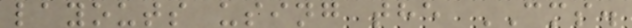layouts using the CMS.
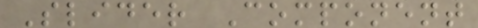Slider Component
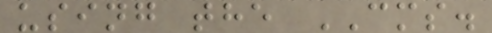using the CMS.
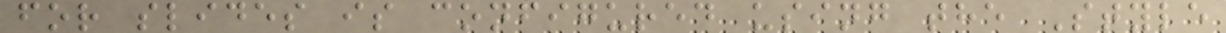for slides is configured using the Style
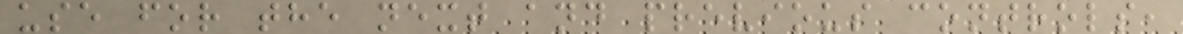use for the next and previous controls,
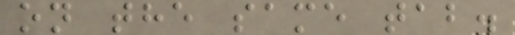on the same tab.
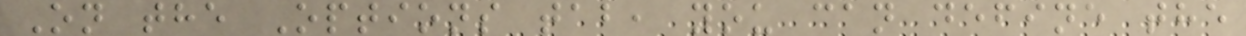On the Options tab, you can define the
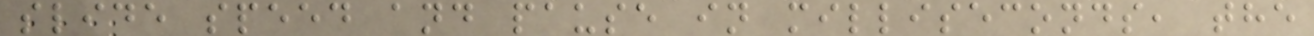slide speed and pause in milliseconds, the
